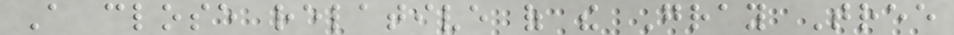A close relative of the Gray Tree
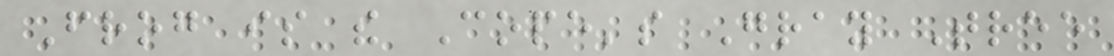Frog is the Cope's Gray Tree
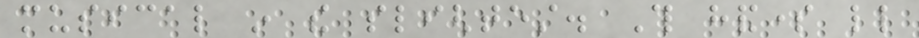musical in the slightest. This handsome little
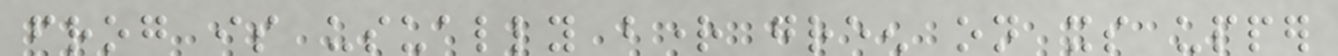frog is usually bright green on its upper
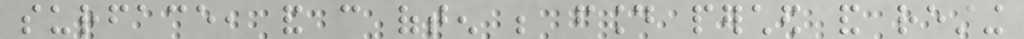surface, and can often be found perched and resting
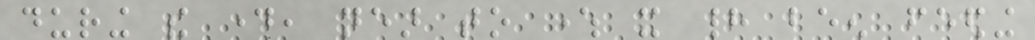during the day, near to where it had been feeding
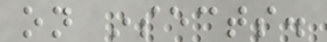on insects.
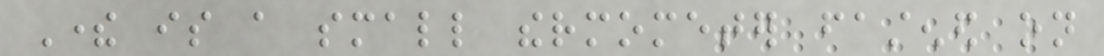There is a small thermometer fastened on
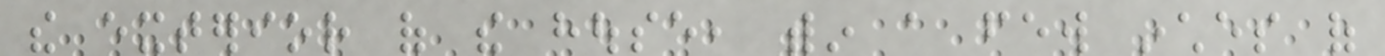the exterior of the house, within a few inches of
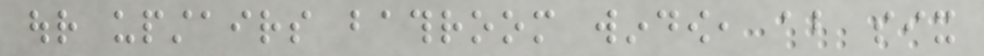our upstairs bathroom window, about six
